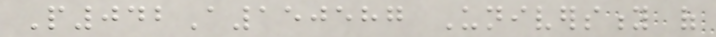P042A150587 University of
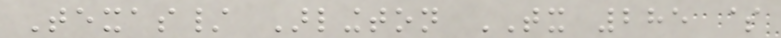Texas/ Arlington TX 285 $
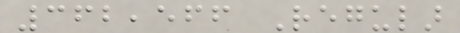362,566 Regular
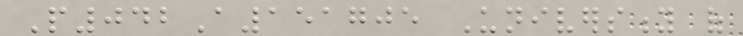P042A151705 University of
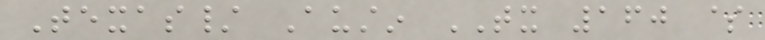Texas/ Austin TX 160 $
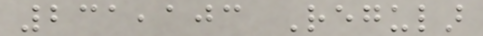231,103 Regular
